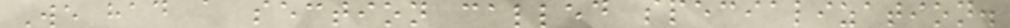We had a section called specialization.
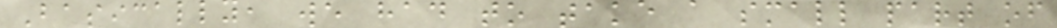Basically, we had to take a small part of
